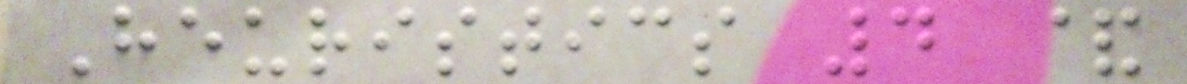Heuristics 4 &
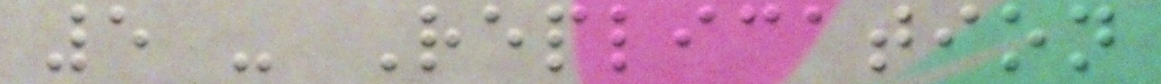5 - Replication
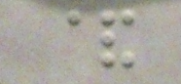&
